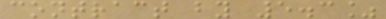contract by 5.3%
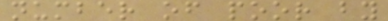number of poor by
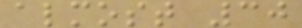almost 30
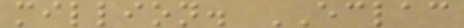million. ECLAC
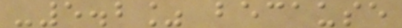-5.2% because
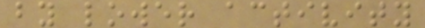by lower activity
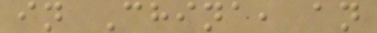in China, an
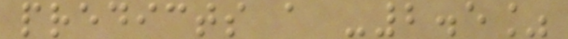predicts a -2.5%
